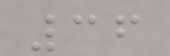36
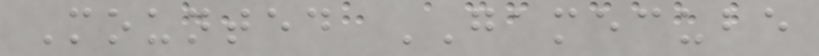Mounted GAMECUBE
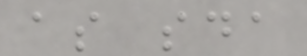as sda
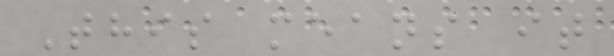This means it
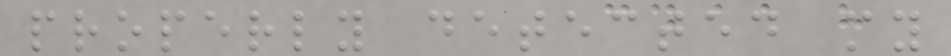properly detected my
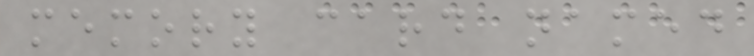memory card named
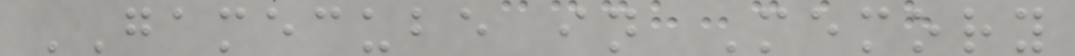GAMECUBE in Memory
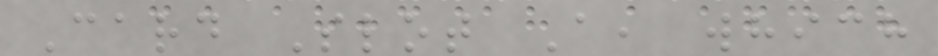Card Slot A, which
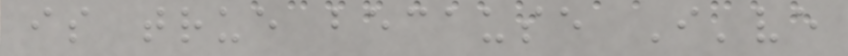is true because I've
